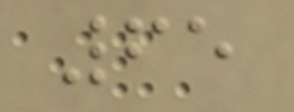65
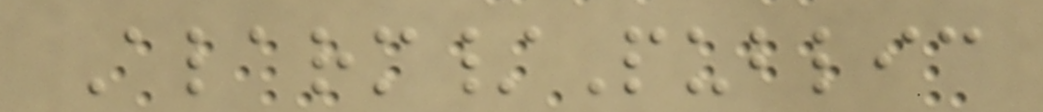Alarm/Public
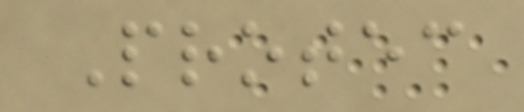Protec
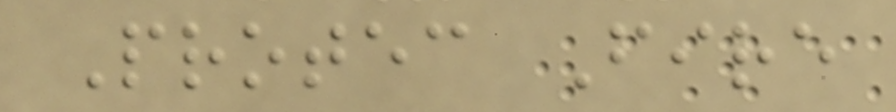Protec Fire
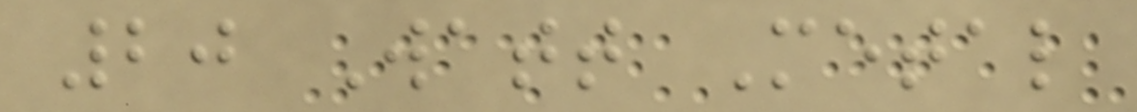20 Watt Metal
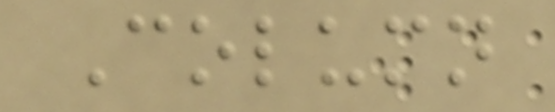Column
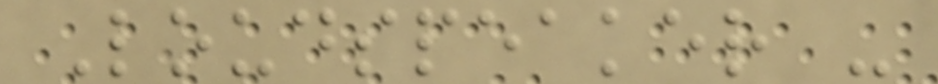Loudspeaker -
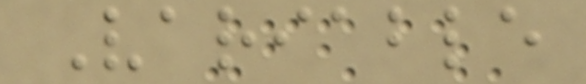Variable
